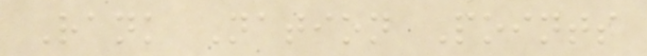Rank Nation Points
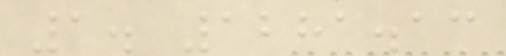1. 1281.13
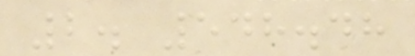2. 548.48
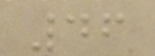46
